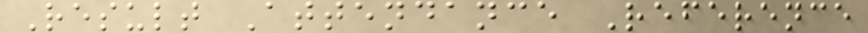Result Attendance Reference
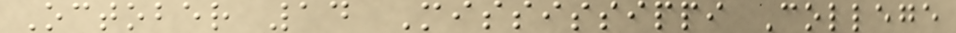October 14 Mississippi College
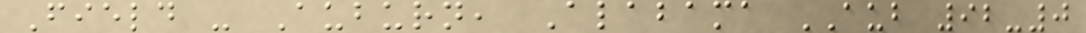Field - Auburn, Alabama AUB 92-0
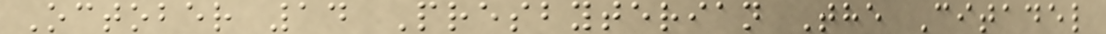October 14 Presbyterian The Citadel
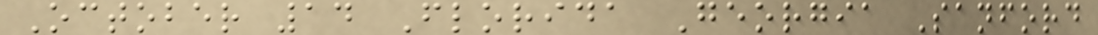October 14 Florida Georgia Sanford
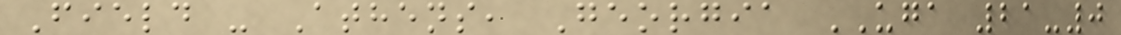Field - Athens, Georgia UGA 21-0
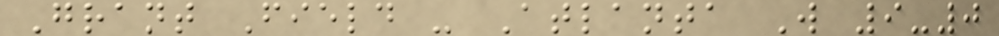Grant Field - Atlanta W 9-0
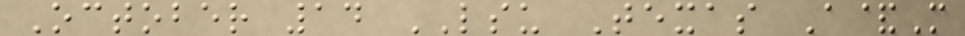October 14 LSU Texas A&M
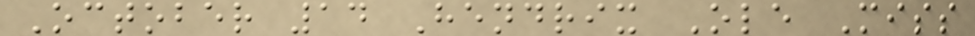October 14 Hendrix Ole Miss
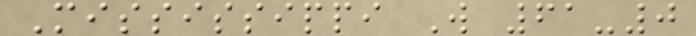Mississippi W 61-0
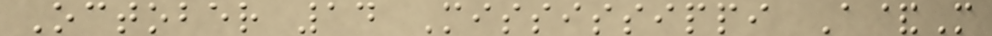October 14 Mississippi A&M
